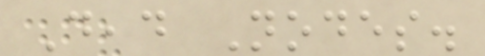Dead Nodes.
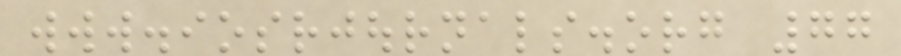www.iosrjournals.org 77
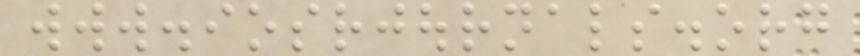www.iosrjournals.org
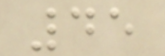45
